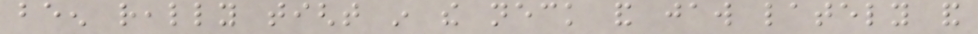been really tight in the neck and jaw lately and
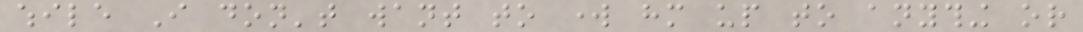while I don't want to work him up to anything or
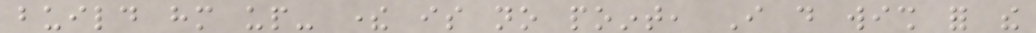build him up- there is no point, I do wish for the
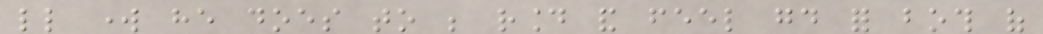little work he does to be round and feel good for both of
